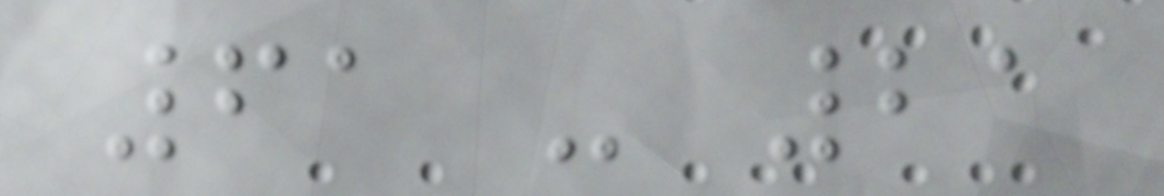61 - 21
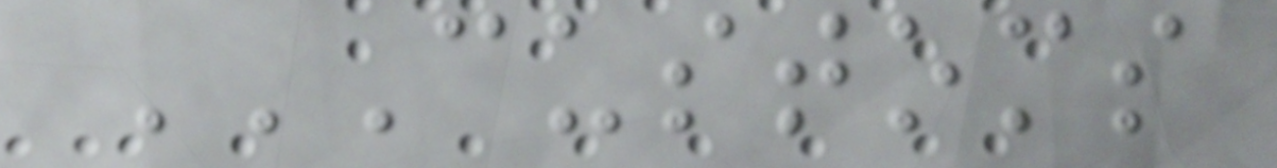CUSTOMS
